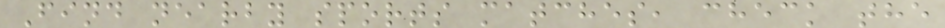Find nearby sports matches, check the
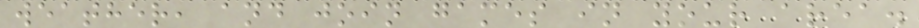weather, and join games in your area.
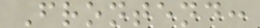Frontend:
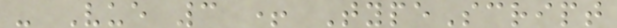- Vue 3 + TypeScript
